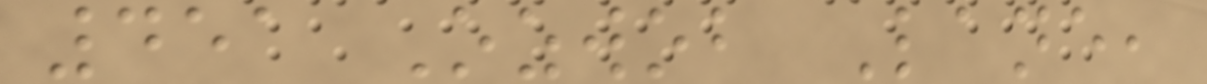451 Ozwob Lane,
